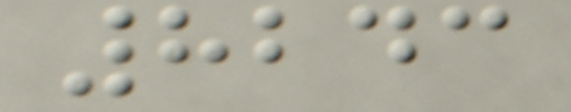8243
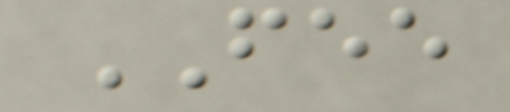FEE
